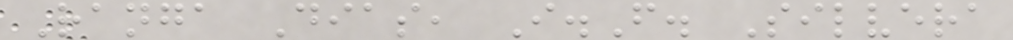Ranga Dias, I.F. Silvera
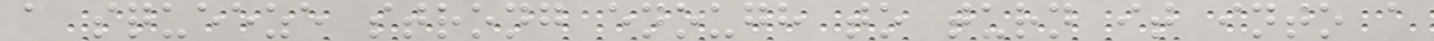a squeeze strong enough to turn it into a
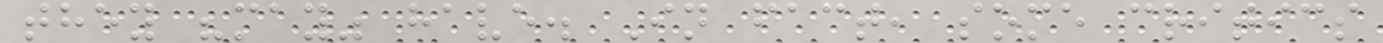they "may" have. In fact, some critics
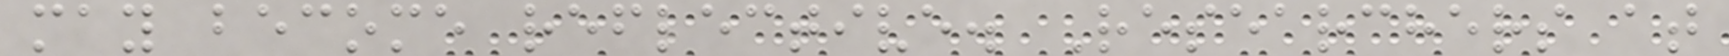may become reflective. Researchers at
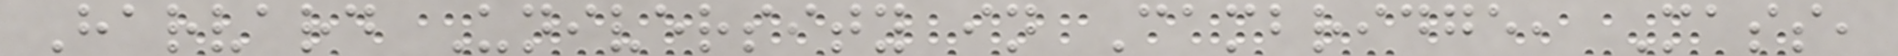Harvard University in Cambridge, Mass,
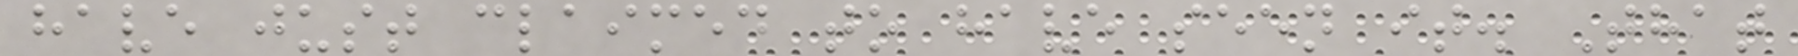have just claimed to have seen it. That
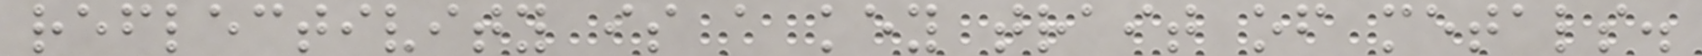reflectivity is a key trait of metals.
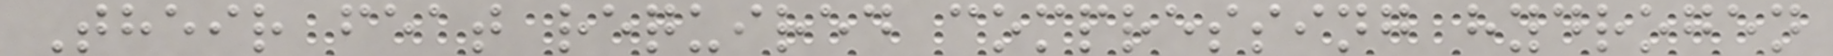Their feat required compressing hydrogen
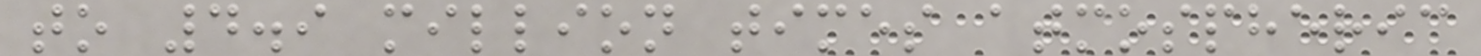to 4.9 million times atmospheric
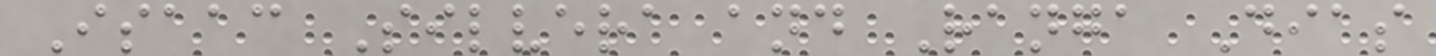Isaac Silvera and Ranga Dias
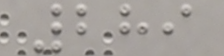289
